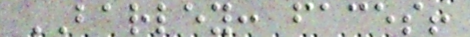BARLEY: faces!
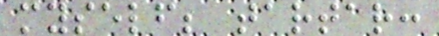myself; tartar:
